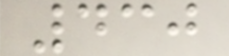430
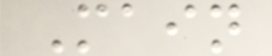Main
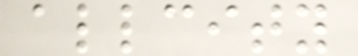allcity
